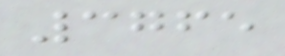3765
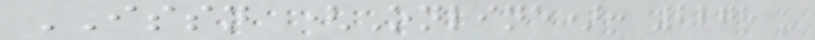ISSN (Online): 2278 -
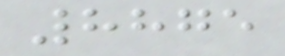8875
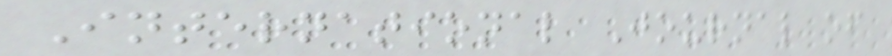International Journal of
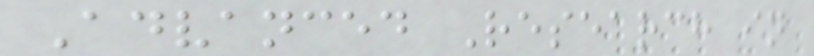Advanced Research in
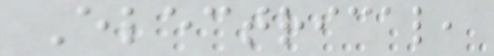Electrical,
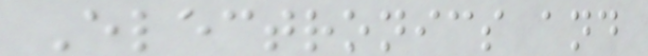Electronics and
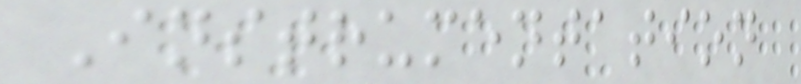Instrumentation
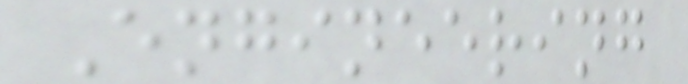Engineering
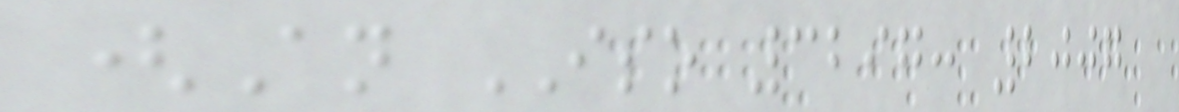(An ISO 3297: 2007
